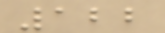122
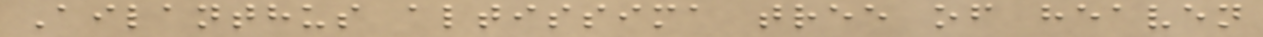Ailanthus altissima tree of heaven
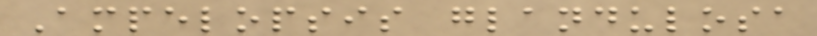Ampelopsis glandulosa
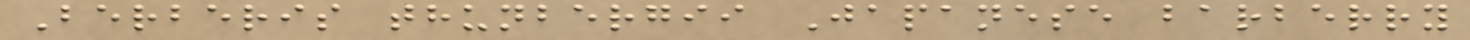Berberis thunbergii Japanese barberry
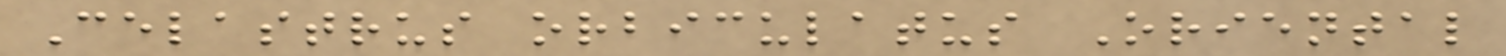Celastrus orbiculatus Oriental
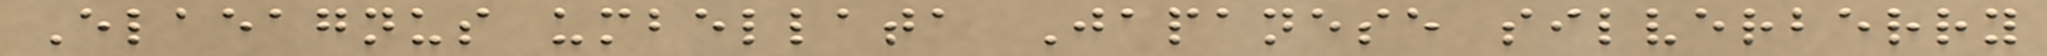Elaeagnus umbellata Japanese silverberry
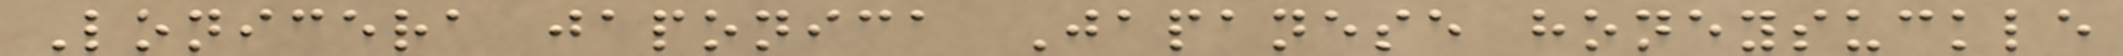Lonicera japonica Japanese honeysuckle
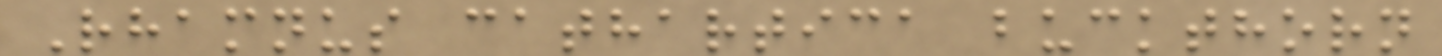Rhamnus cathartica buckthorn
